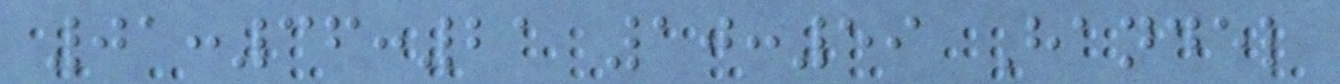01:36:21 10:59 Handel
